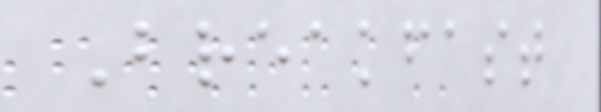Breakfast
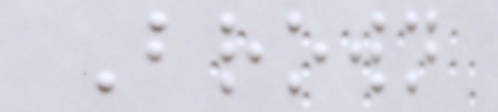Brown
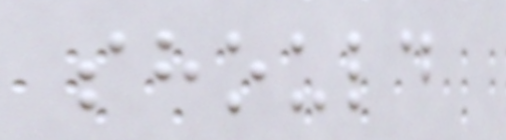should
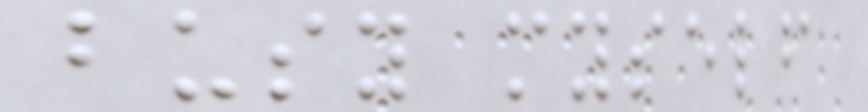busy myself
